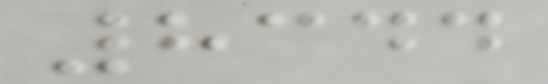8344
